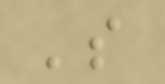's
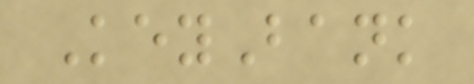KeyBank
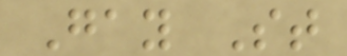Gay St
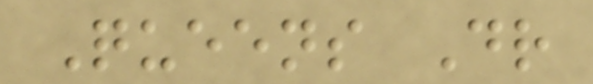Queens Dr
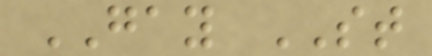GAY ST
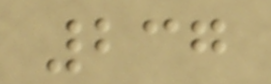237
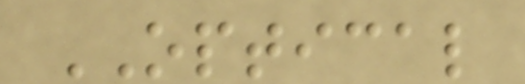OPTICAL
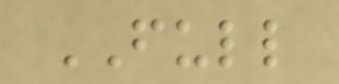FULL
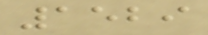1529
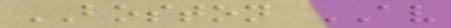BOSTON AV
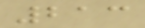213
